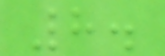8.
